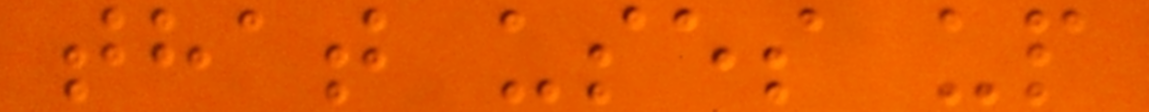that uses up
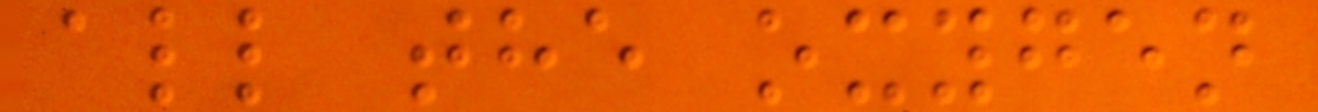all the oxygen
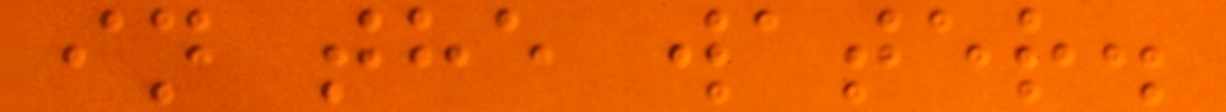in the water.
